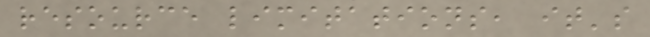resource limitations, it's
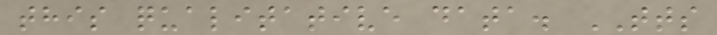this qualitative data. TTS
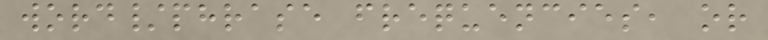word/phrase frequencies, or
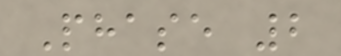Phase 2
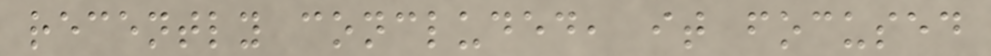recently concluded, it focused
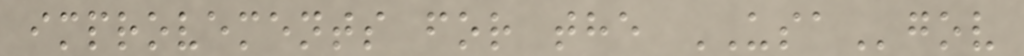improvements for the USAgov
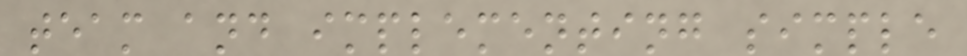team and implementing simple
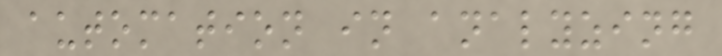automation in analyzing
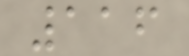116
